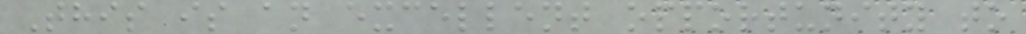This is an excellent opportunity to
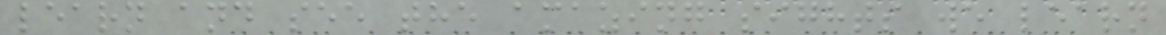learn and see the amazing sights we learn
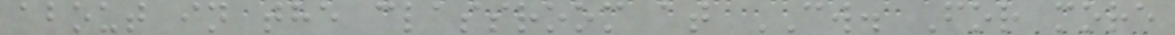about in the classroom at CW. For more
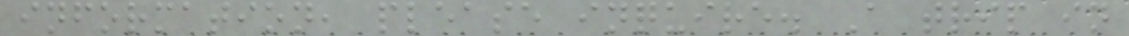information, please inquire. A trip in
